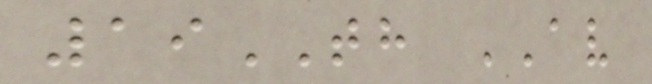19TH AV
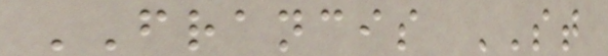FRANCIS ST
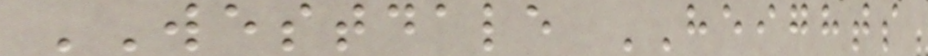WESTDALE HEIGHTS
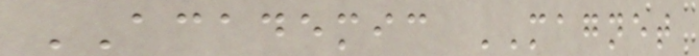ACADEMIC MAGNET
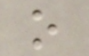o
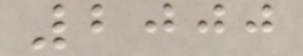2000
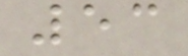53
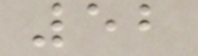52
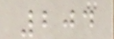204
